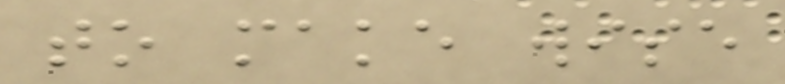to make wise
